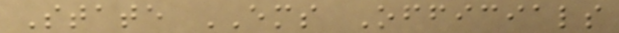State EMS Officials
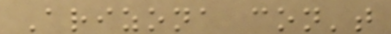Arizona con't
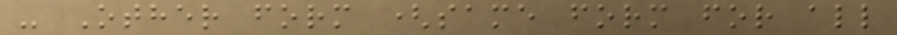- Other form (same form for all
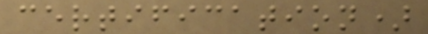certification)
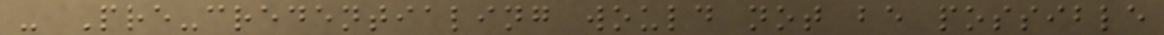- Pre-credentialing would not be possible
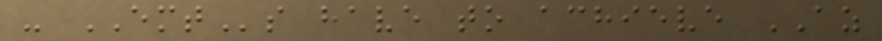- EMTs have to achieve AZ
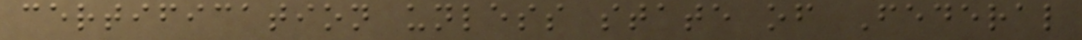certification unless state of Federal
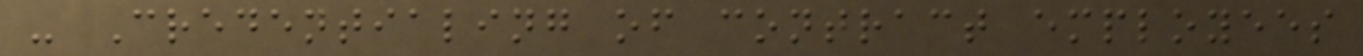- Credentialing of contract employees
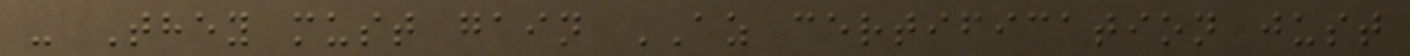- They must gain AZ certification just
